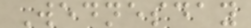Wednesday
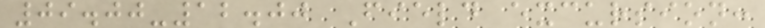09.00-12.00 Field excursion:
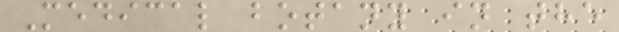Medical botany in the
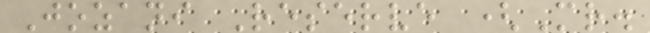Jozani Reserve (Mr.
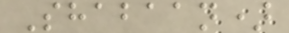Shabaan)
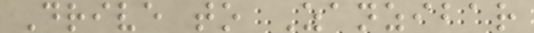Drive to Zanzibar
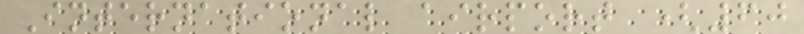International airport (60
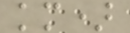km)
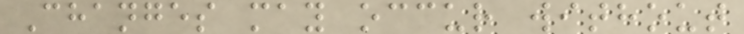Changes may occur without
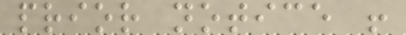prior notice !
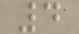4
